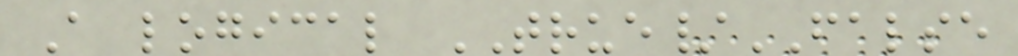A logical TRUE/FALSE
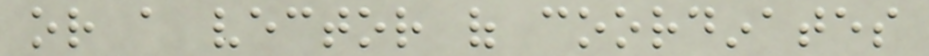or a vector of coordinates
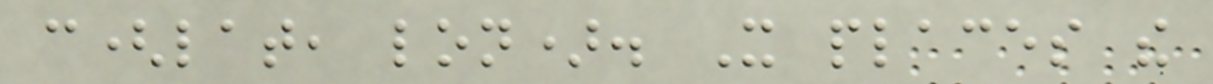c(lat, lon). It places the
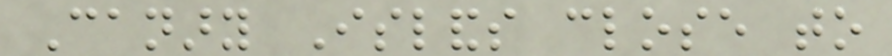Canary Islands close to
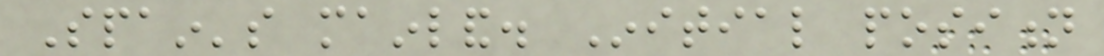Spain's mainland. Initial position
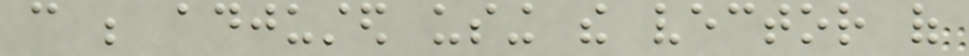can be adjusted using the vector of
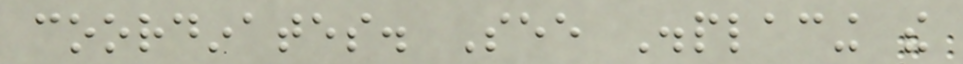coordinates. See Displacing the
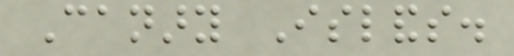Canary Islands.
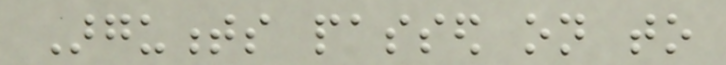Arguments passed on to
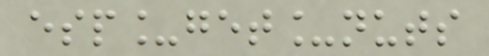esp_get_nuts
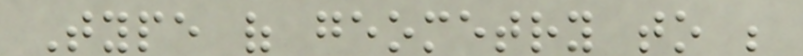Type of geometry to be
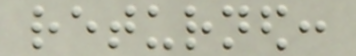returned:
